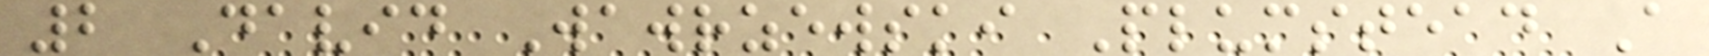2 David Wawrzewski Plumstead A
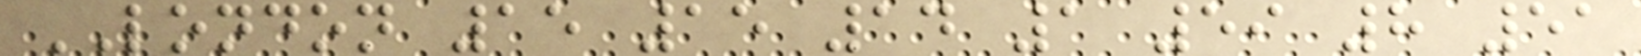LONDON 15 15 14 1 59 8 51
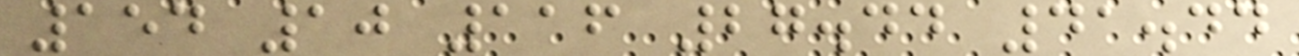154 10 116 27.44 41.44
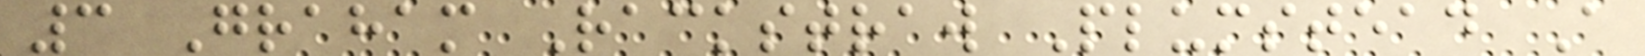3 Graham Rackstraw Plumstead A
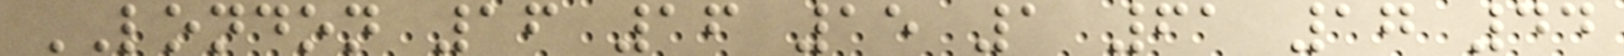LONDON 16 16 15 1 61 17 44
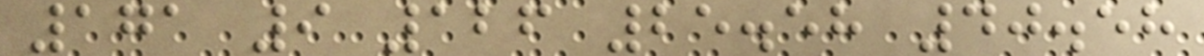171 9 126 25.58 40.58
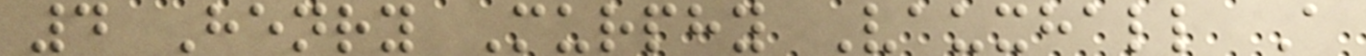4 Henry Murphy Vauxhall A
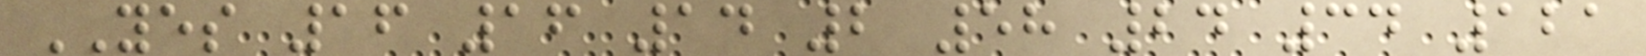YES 16 16 14 2 58 24 34 121
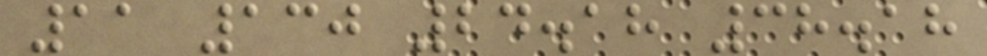11 130 24.18 38.18
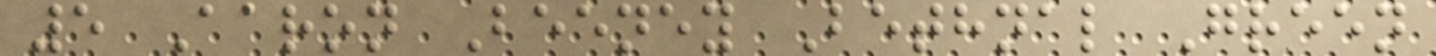5 Aaron Beeney Bethnal Green
